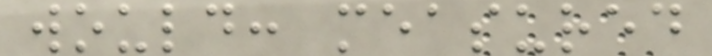would: measured
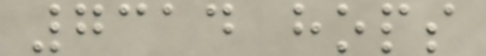7314 hops
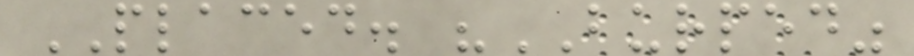PLACED. "BURPED"
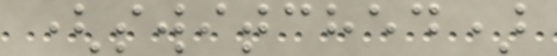(switched)
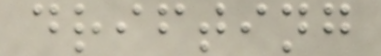drifting
